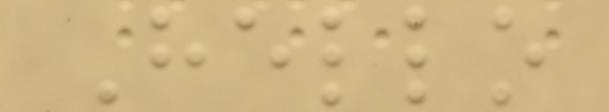Hello
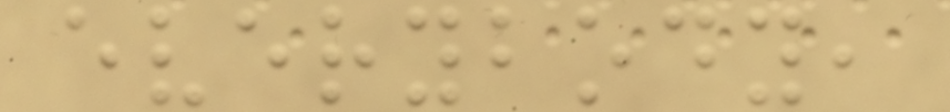everybody,
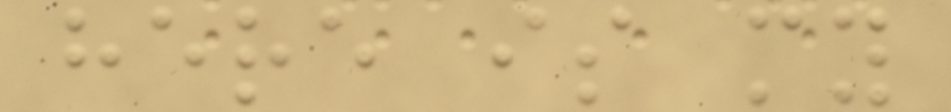here is my
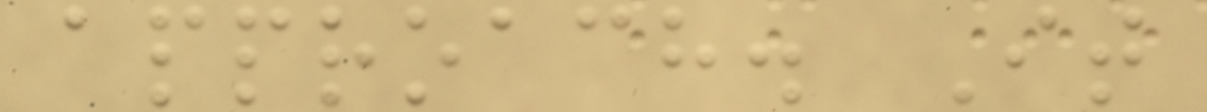approach. It
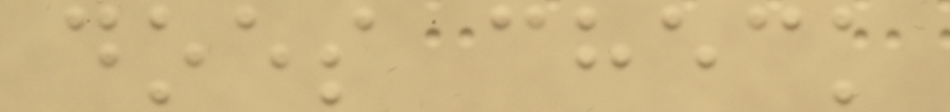does check
